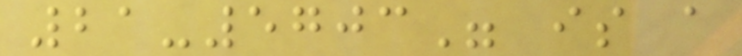21-5703" is a
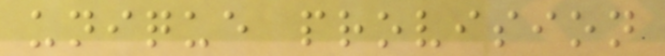unique provision
